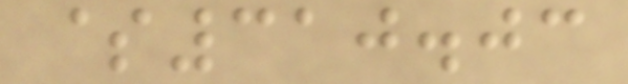$310.03
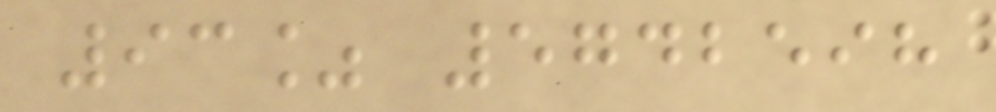93% 5742598
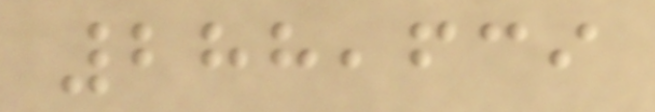288,639
